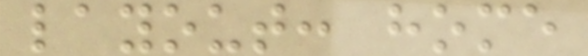layout: home
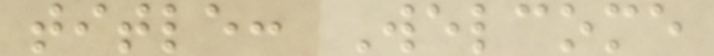title: Welcome
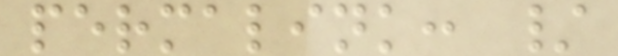permalink: /
